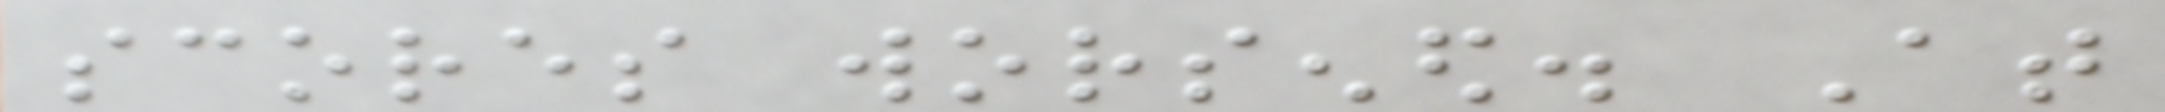scores worsened. At
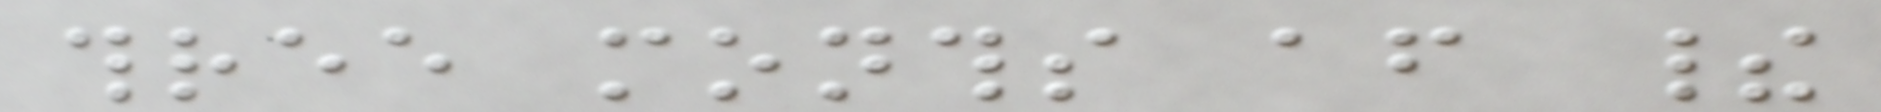three months after their
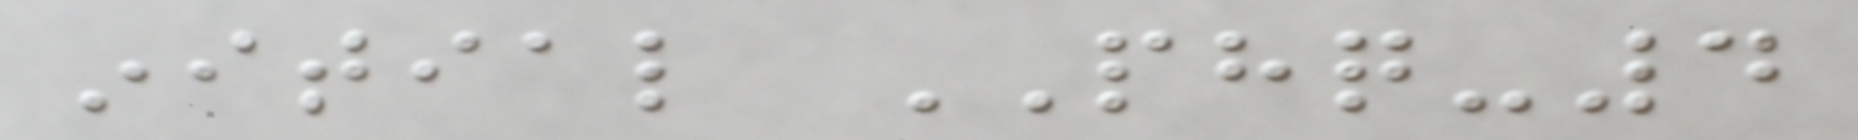initial PHQ-4
